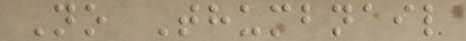No Thumbnail
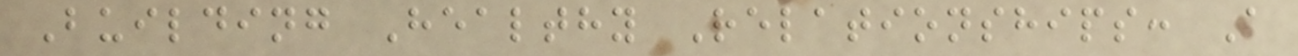Building Healthy Relationships: A
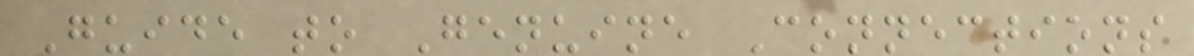Guide to Genuine Connections
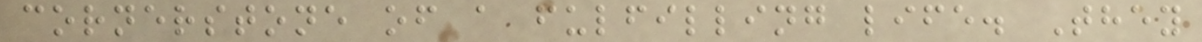cornerstone of a fulfilling life. They
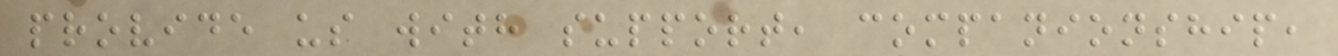provide us with support, companionship,
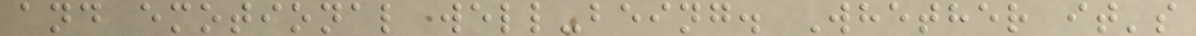and emotional well-being. Whether it's
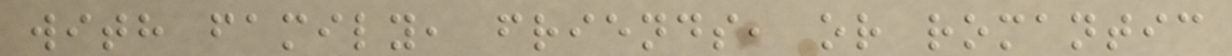with family, friends, or romantic
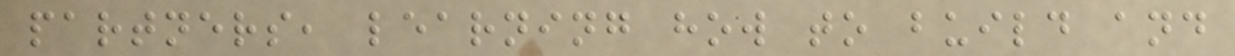partners, learning how to build and
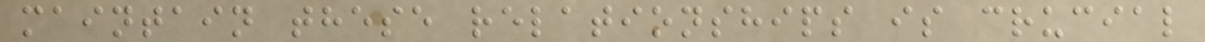maintain these relationships is crucial
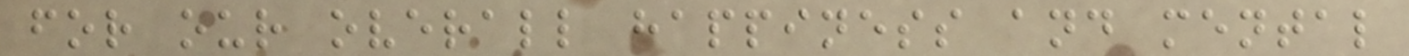for our overall happiness and mental
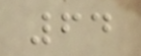64
